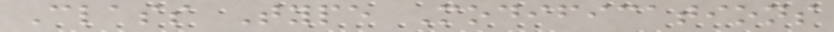Class Type Modifications
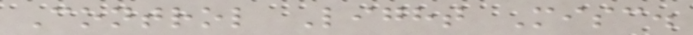Control Light Misc.
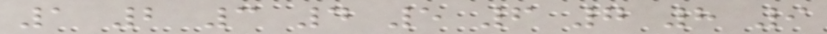1 2 3 4 5 6 7 8 9
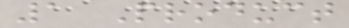1 Product
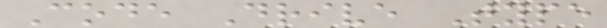Code Drive Type
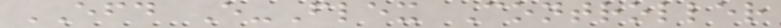EFD E-Flex Controller
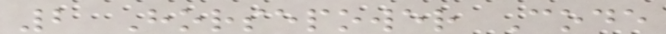2 Horsepower Code
